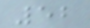52
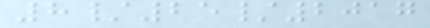8/25/2017
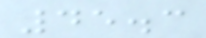45.3
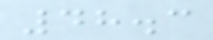48.3
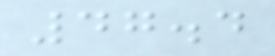47.4
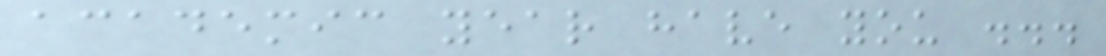academic year have you ...
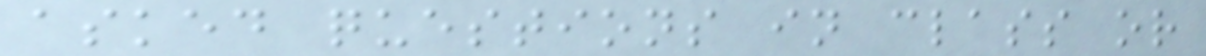asked questions in class or
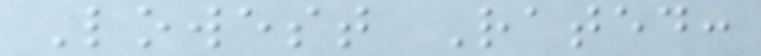Lowest Rated:
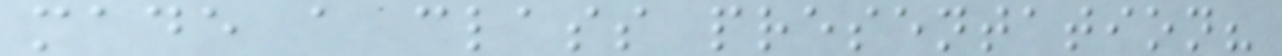made a class presentation?
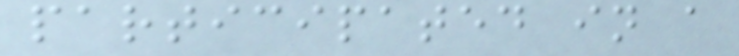participated in a
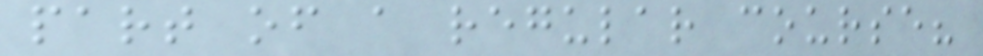part of a regular course?
